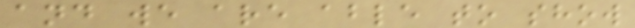and we are able to show
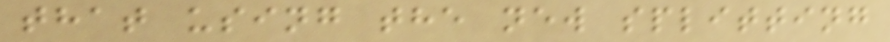that using the new splitting
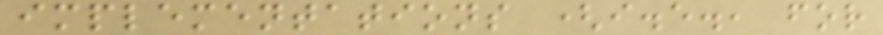implementations (i.e., for
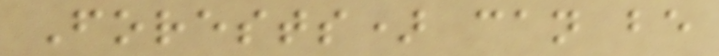Forests) can be
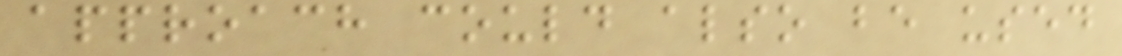approach could also be used
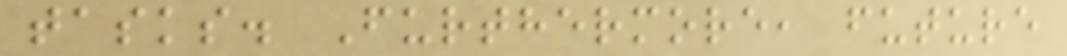tasks. Furthermore, future
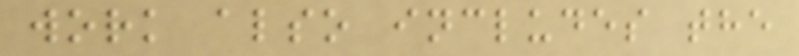work also includes the
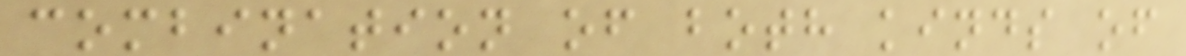combination of both kinds of
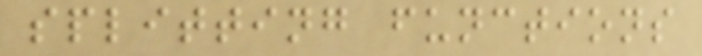splitting functions
